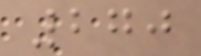270
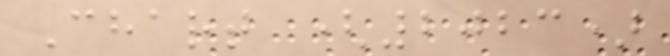Chart (2023)
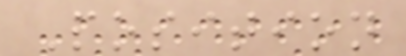Position
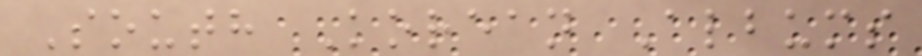South Korean Albums
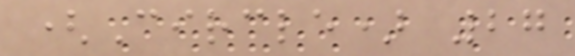(Circle) 27
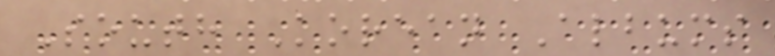South Korean Albums
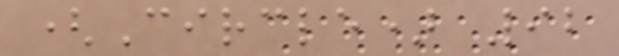(Circle) 92
